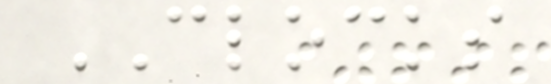CLOCKS
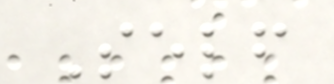Self
